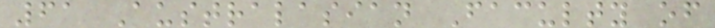61 Australasian Faculty of
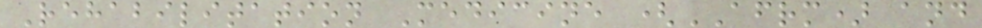Rehabilitation Medicine (AFRM) and
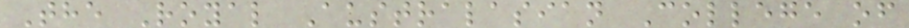The Royal Australasian College of
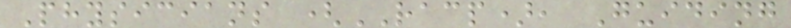Physicians (RACP), Guiding
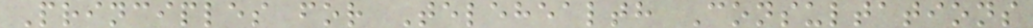Principles for Telehealth Consultations
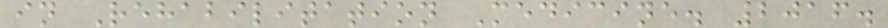in Rehabilitation Medicine. 2016.
